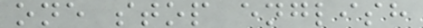one stop english
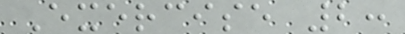Exercise 2:
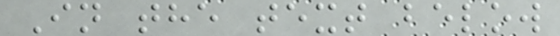In the text below
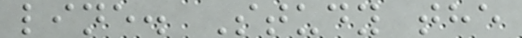line. Study the
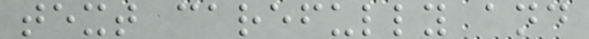text carefully and
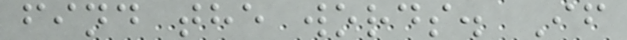find the words. If
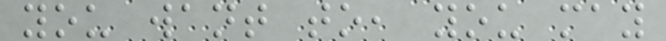you want to, you may
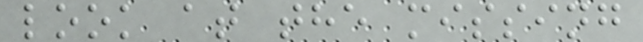look at the missing
